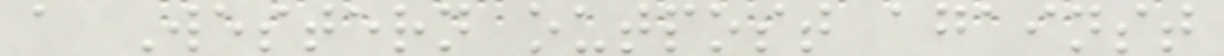a Western outpost against
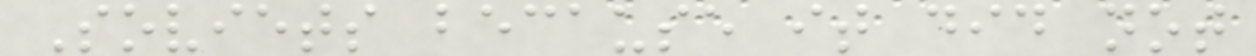Soviets because it did not
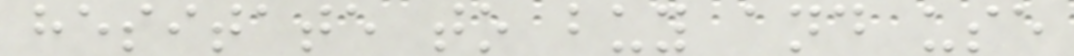hesitate to buy and use
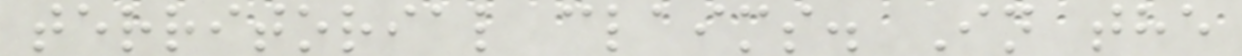territorial claims. In the
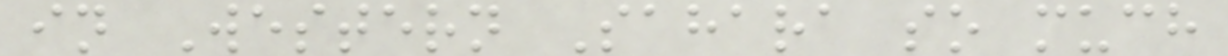in Western Sahara so much
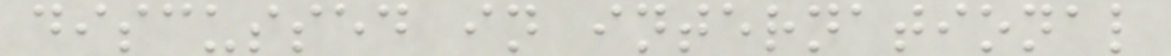discussed in international
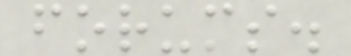forums.
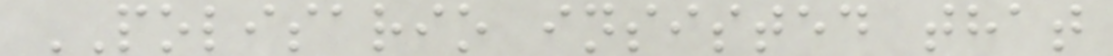POLISARIO insisted that
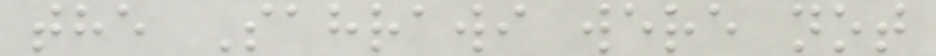the Sahrawi were not
